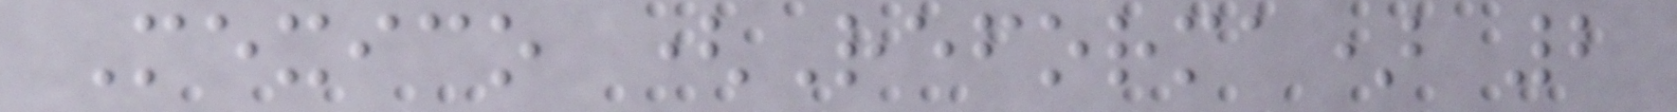Mexico (Reforma) 2
